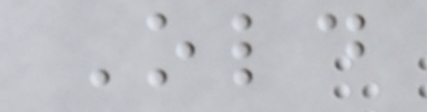Old
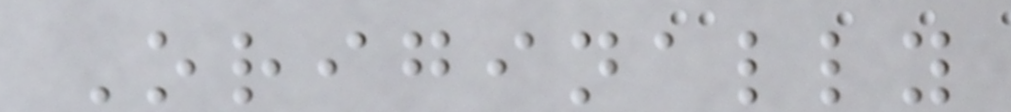Originally
